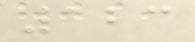123
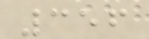356
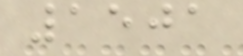1501
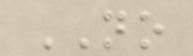NO
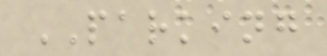PARKING
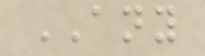ANY
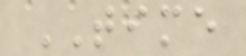TIME
